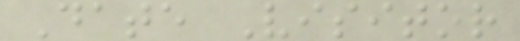Date Visitor
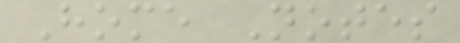Home Notes
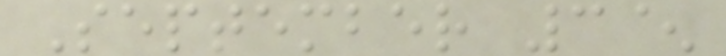September 3^
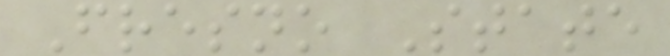Fresno State
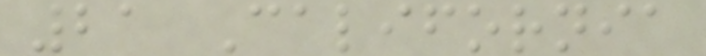21 California
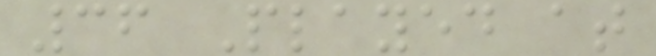36 Played at
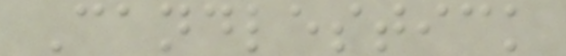Candlestick
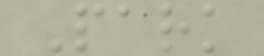Park
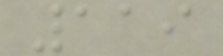119
